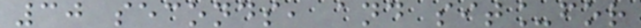30 seconds, and sit_for
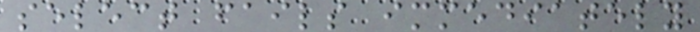select fails immediately
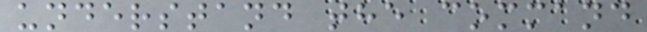understand the command
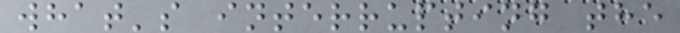what's interrupting the
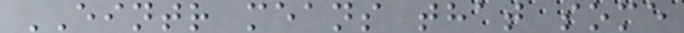EINTR means that some
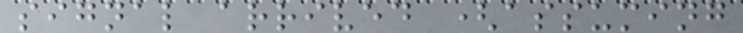signal arrived (assuming
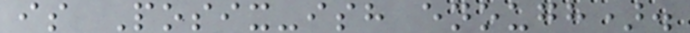is Posix-ish enough).
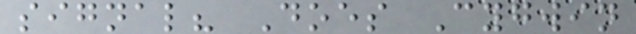signal? Does Cygwin
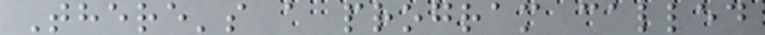There's a program called
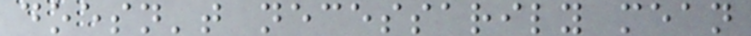doesn't necessarily mean
